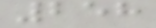258
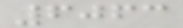6063
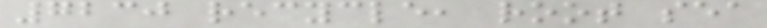7230 recycle, root sea
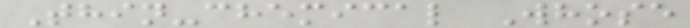Thin-chemical Whose
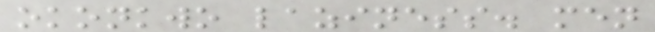okonkwo laziness. men
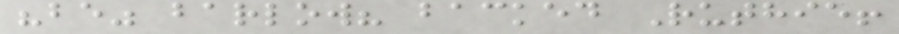"be" barlow? backed Ruthie!
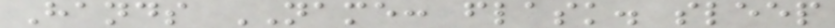Hands NAME: flask. sleep
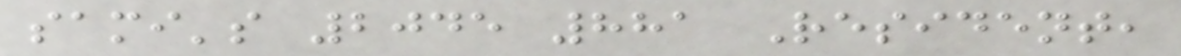sami's 2045 881 Resident,
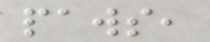paws,
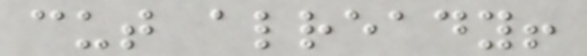cut already!
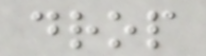drop
